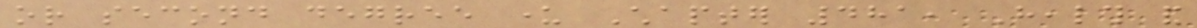or second degree under Chapter 481, Health and
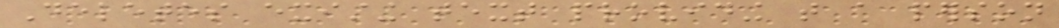Deletes existing text providing that a person
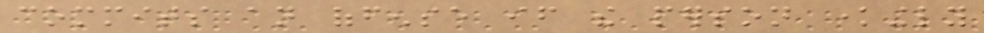commits an offense if the person knowingly
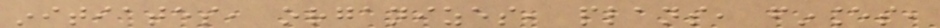initiates, organizes, plans, finances,
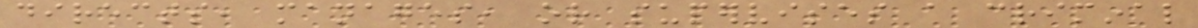directs, manages, or supervises a criminal
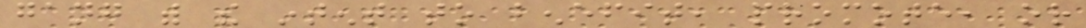gang with the intent to benefit, promote, or
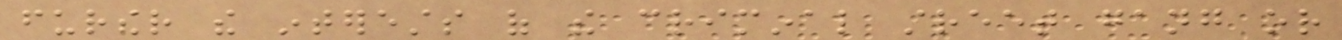further the interests of the criminal street gang or
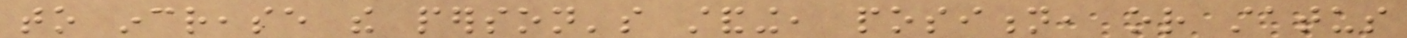to increase the person's standing, position, or status
